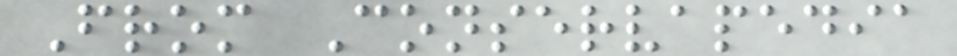From Conservapedia
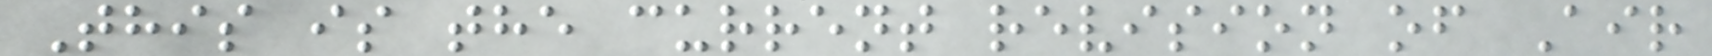This is the current revision of Air
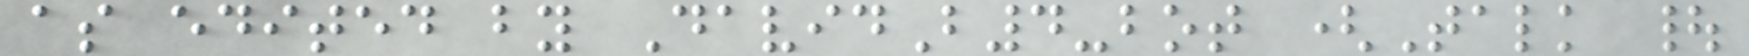as edited by DavidB4-bot (Talk |
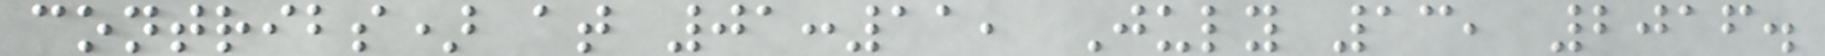contribs) at 01:11, July 13, 2016.
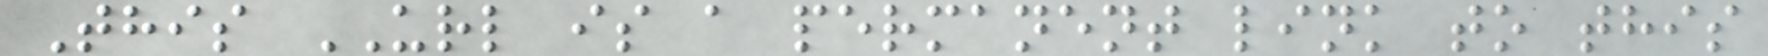This URL is a permanent link to this
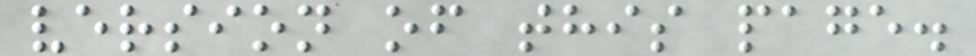version of this page.
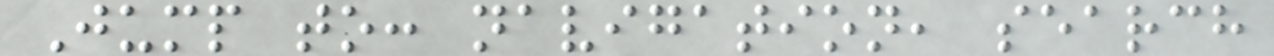Jump to: navigation, search
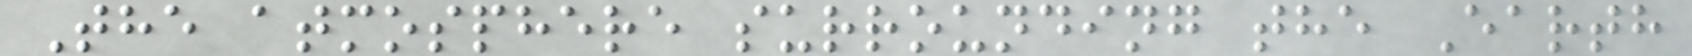The atmosphere surrounding the Earth
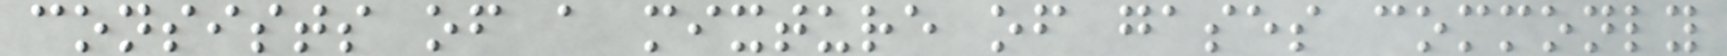consists of a mixture of gases commonly
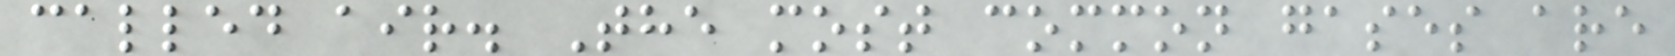called air. The most common gases are
